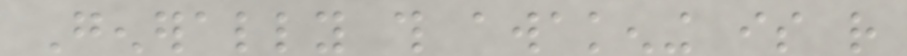Generally this awakening is rather
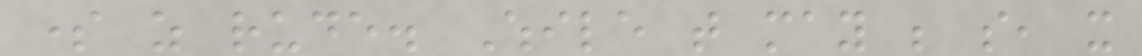some as rude. While that may be so, it
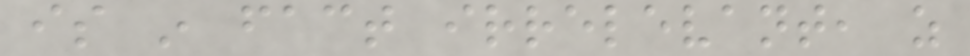is in fact irrelevant, as
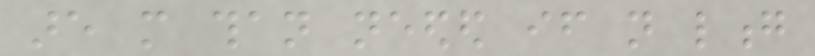are more than needed if not long
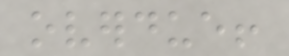overdue!
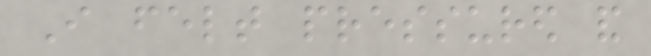I felt pressured and
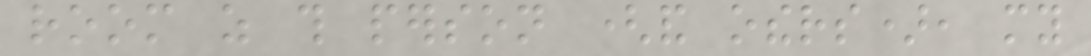room as this person (and others), my
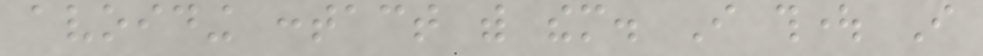avoiding contact with them. I thought I
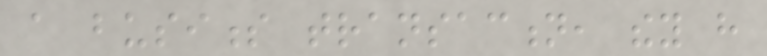a business transaction, they have
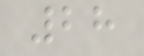28
